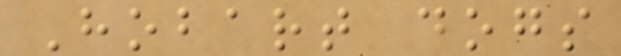Hobart dogs
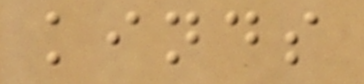kinds
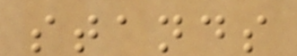stands
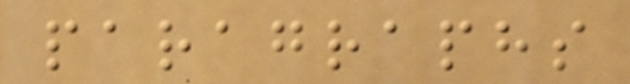paragraphs
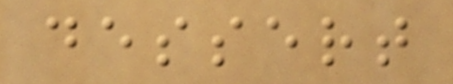dessert
